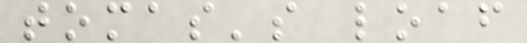tomas's loaf
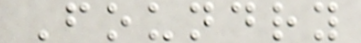Foundry
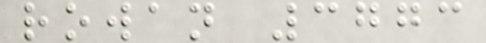rowan 3773
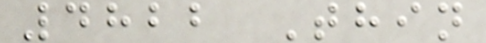4822 Thin
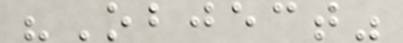"Object"
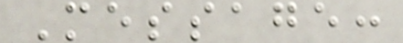Message:
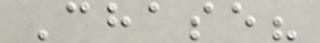Chase?
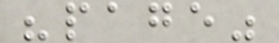"page"
